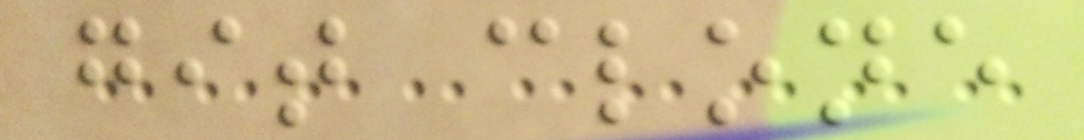git clone
